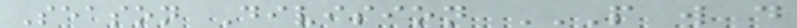Season Division P W D
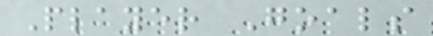Player Goals
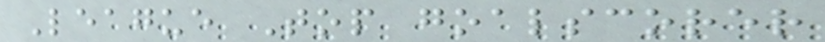League Top goalscorer
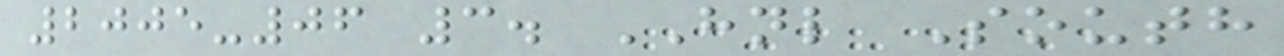2005-06 3. HNL South
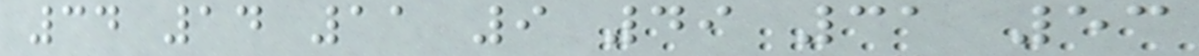34 14 11 9 49 31 53
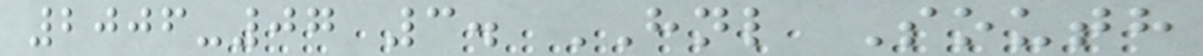2006-07 3. HNL South
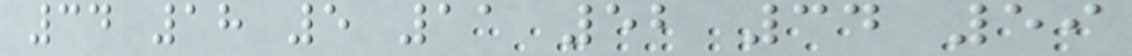34 18 5 11 52 34 59
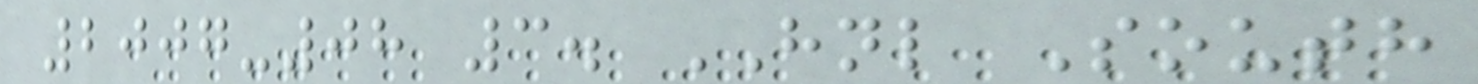2007-08 3. HNL South
